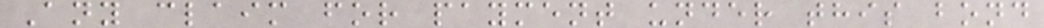Any claim for payment under this bond
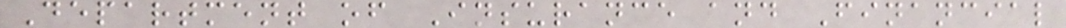Department of Insurance and Financial
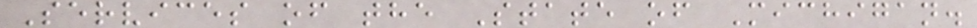Services of the State of Michigan.
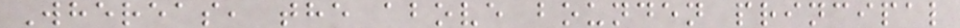Whereas, the above bounden principal
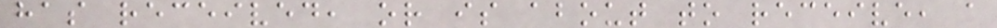has received, or is about to receive, a
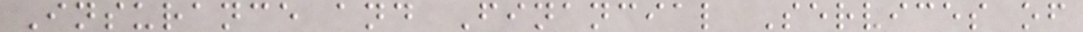Insurance and Financial Services of
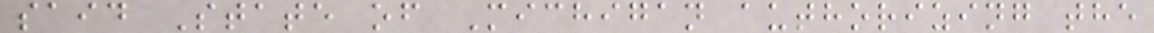said State of Michigan authorizing the
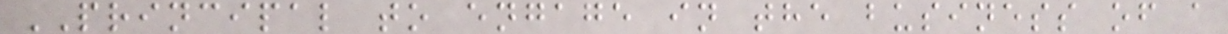PRINCIPAL to engage in the business of a
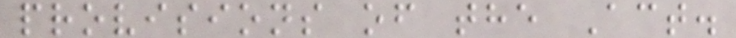provisions of the Act.
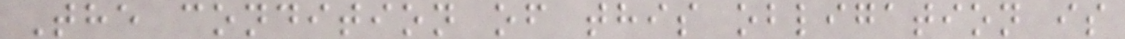The condition of this obligation is
